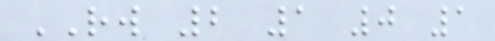RW 2 1 0 1
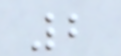2
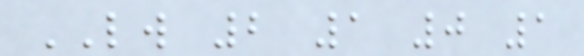LW 2 1 0 1
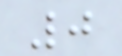0
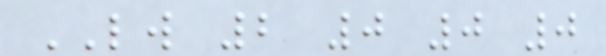LW 2 0 0 0
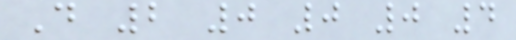D 2 0 0 0 4
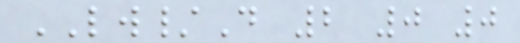LW/D 2 0 0
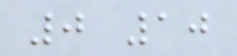0 10
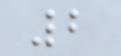2
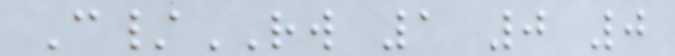C/RW 1 0 0
